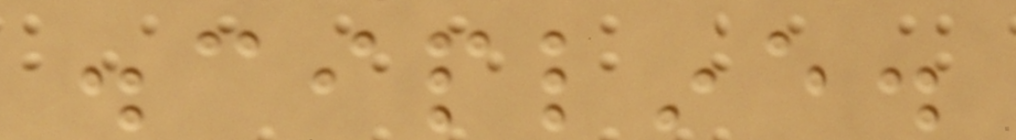discipline.
